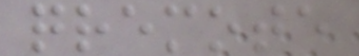qremote
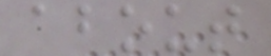about
